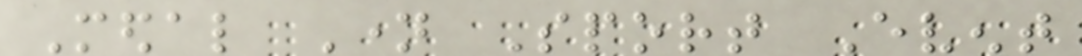Medal Name Sport Event
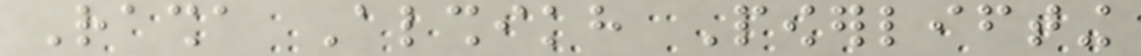Rasha Alshikh Powerlifting
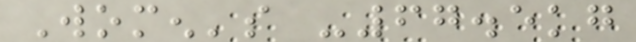Women's -67.5kg
